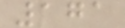171
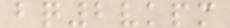bq2vkpm
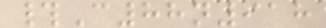#C88n918
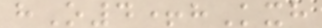hO4+hKxh
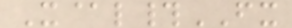X@l#FX
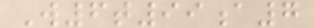W6t99a7
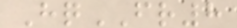HqFR8
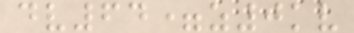dv64=z0kv
